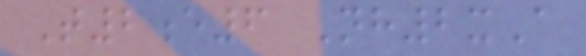T2e6 Nh2xA
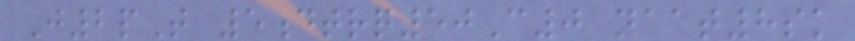J2pT 5dtrq50C0 naat8sk
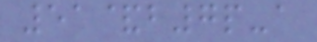51&b7p-a
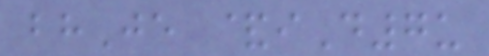bhJe &iD7u
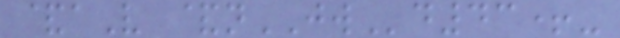&aV &nJWd43+-
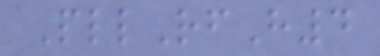PllRfH4
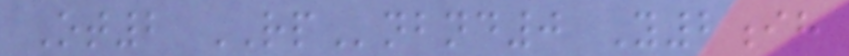Ot2 RPnbnd0 Y2ih
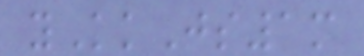yKkJs1m
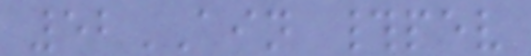52AIN #pev
